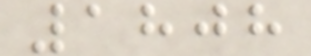1808
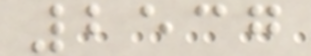2537
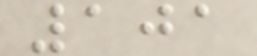101
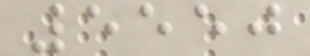5550
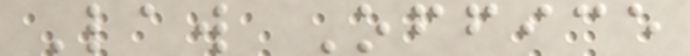Law Office
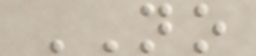NO
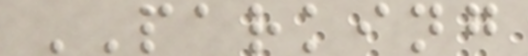PARKING
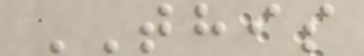THIS
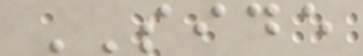SIDE
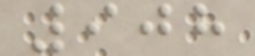908
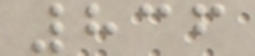836
